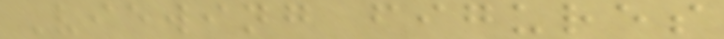Viewing figures
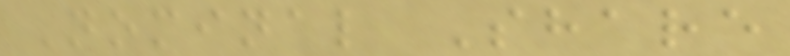Nominal Share
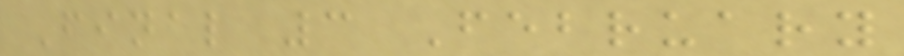Final 3 February
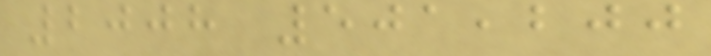2008 501,200
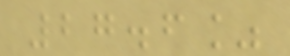27.6%
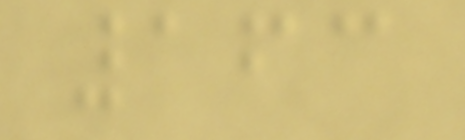163
